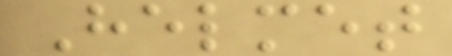Helmet
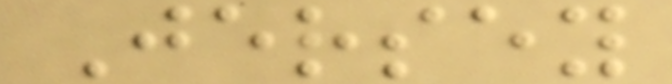Jersey
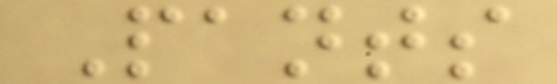Pants
